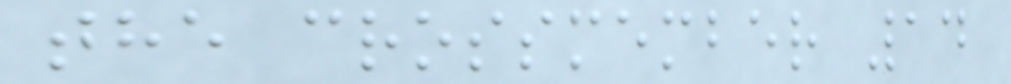the crossmember 14
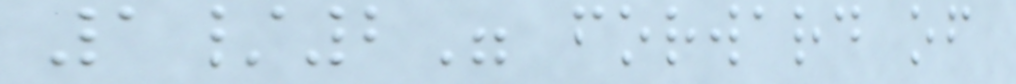1/2" forward of
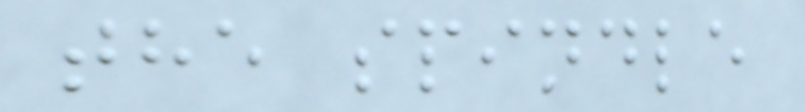the spindle
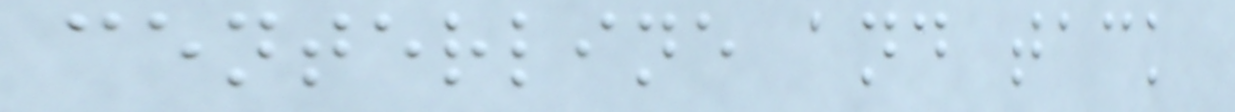centerline and tack
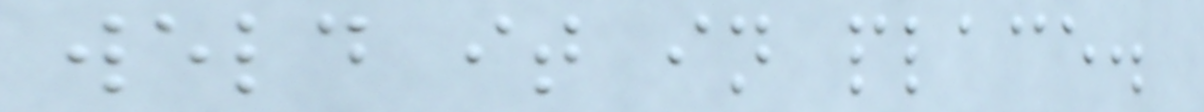weld it in place.
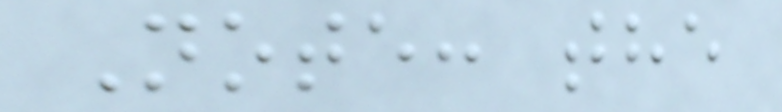Note: the
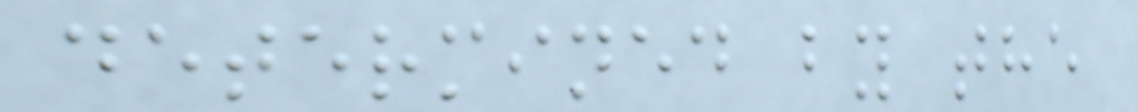determined by the
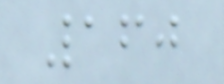160
